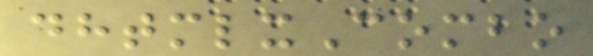dhtmlxCombo
